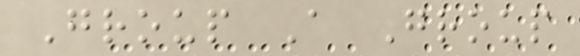Group A Group
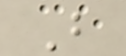B
